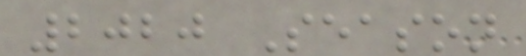2020 Season
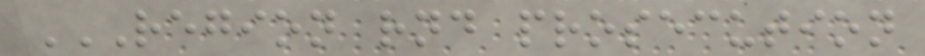REGION RND PROSECUTION
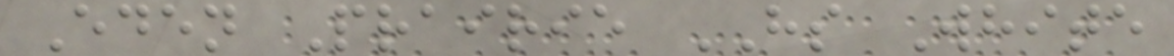Eden Prairie HS White
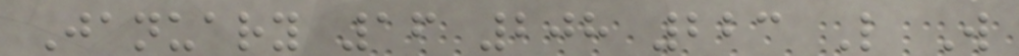January 16 208 223 L W
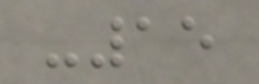-15
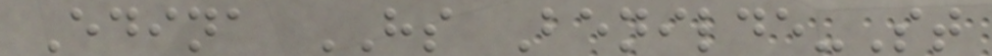Edina HS Benilde-St
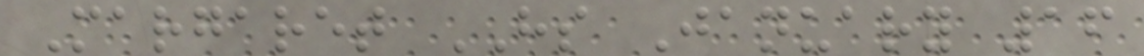Margaret HS January 16
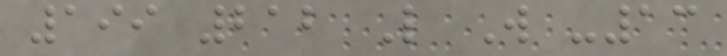199 212 L W -13
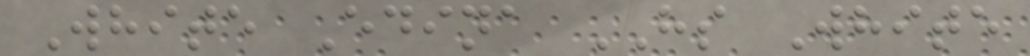White Edina HS White
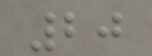20
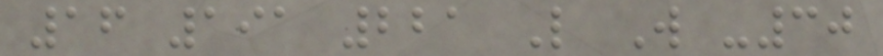16 191 221 L W -30
